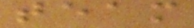team
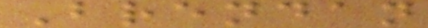Brendan
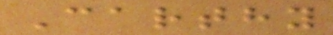Carthy
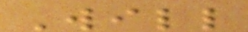Will
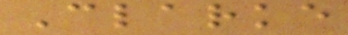Clarke
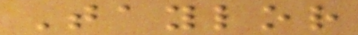Taylor
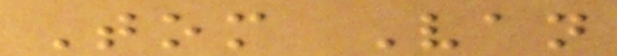Tom Van
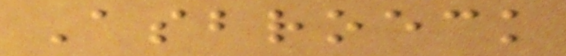Asbroeck
